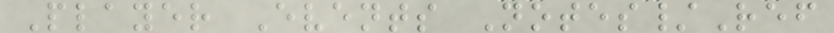Player Events Notes/Ref
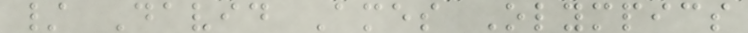/ David Ames Olympics
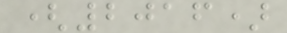(2016)
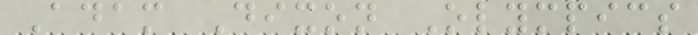Adam Dixon Olympics
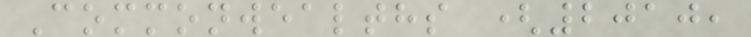Commonwealths (2010,
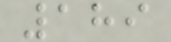189
